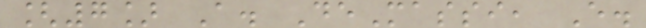[7] A. DeMassi, E.
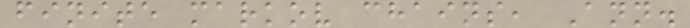finite markov chains, Ann.
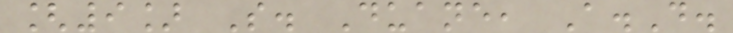[9] S. Duane, A.D.
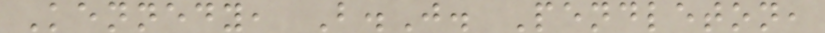Kennedy, B.J. Pendleton,
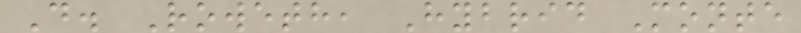D. Roweth, Hybrid Monte
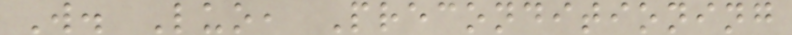W. Luo, Preconditioning
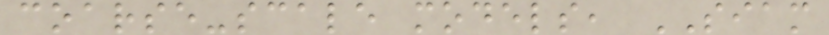coarse-scale models, SIAM
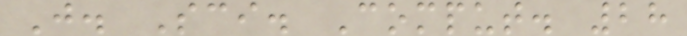J. Sci. Comput. 28
